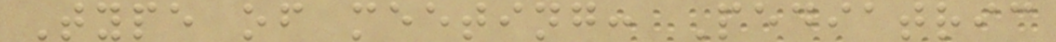Type of meeting: Pediatric
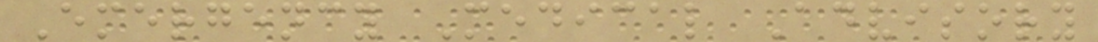Emergency Medical Advisory
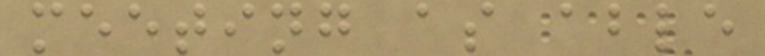meeting as able
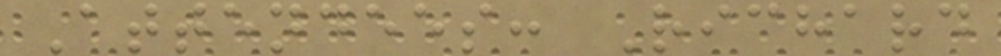Attendees: Richard
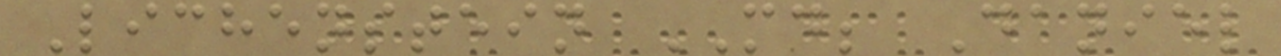Lichenstein MD; Daniel
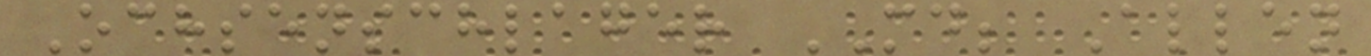Ochsenschlager MD; Allen
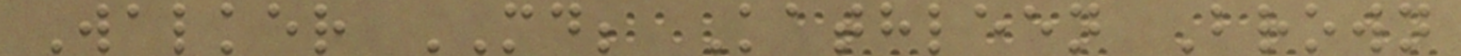Walker MD; Kathleen Brown
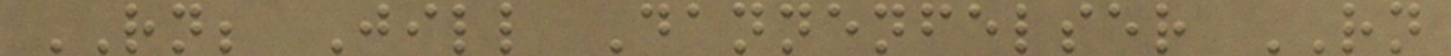RN; Jill Dannenfelser RN
